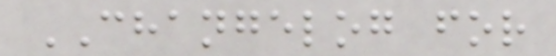CHANGELOG for
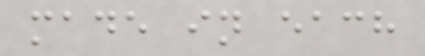made in each
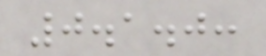0.1.0:
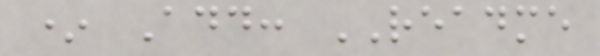* Add: README
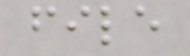file
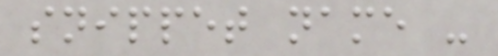snippet name -
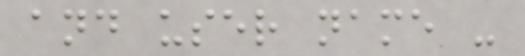and user name -
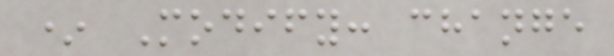* Modify: change
